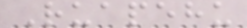Ruapehu
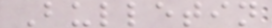Bulletin
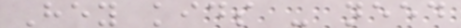Hey kids - need
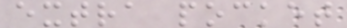extra pocket
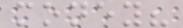money?
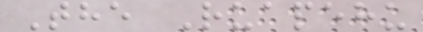The Ruapehu
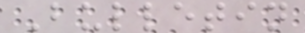Bulletin
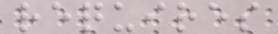requires
